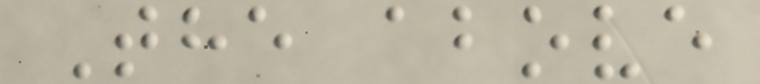The above
